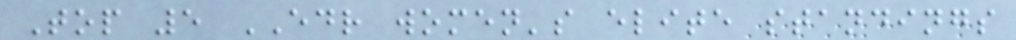Top 5 EDR women's elite standings
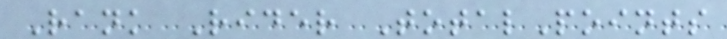Rank Rider TotalPoints
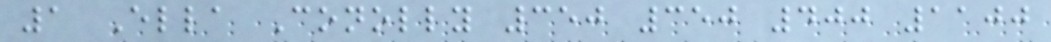1 Ella Conolly 350 350 400 1100
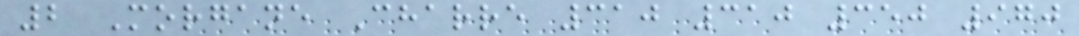2 Morgane Charre 310 310 350 970
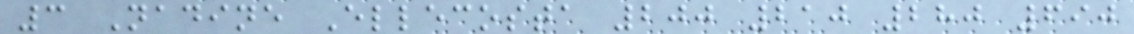3 Nadine Ellecosta 200 210 280 690
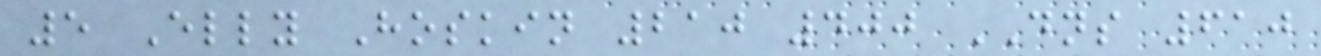5 Elly Hoskin 210 400 DNS 610
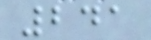241
